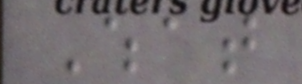What
